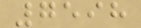7598
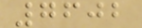7602
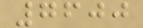7600
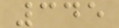345
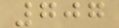707
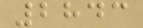2843
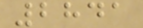2841
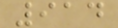914
